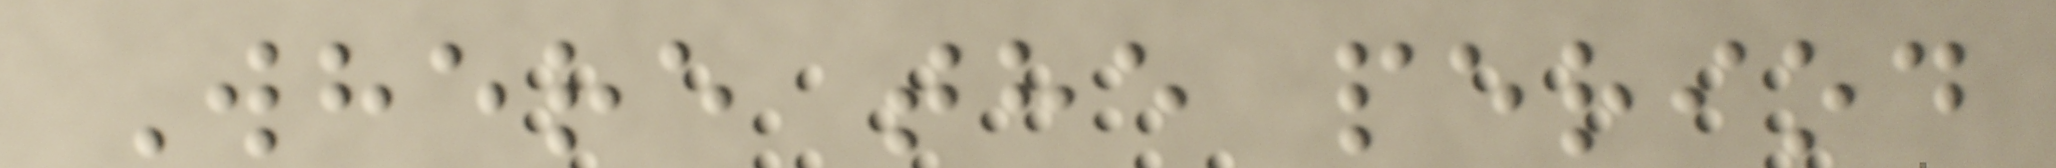Where the period
